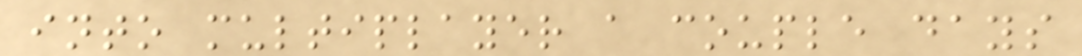into multiplayer a couple days
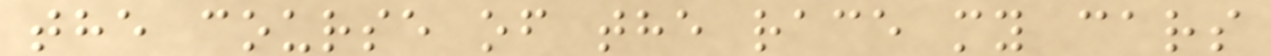the course of the race my cars
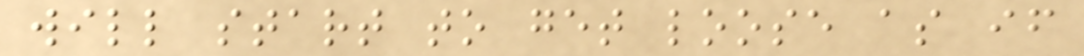will start to get loose as if
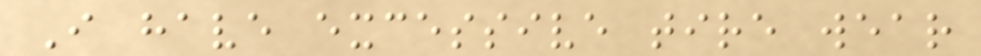I have excessive tire wear
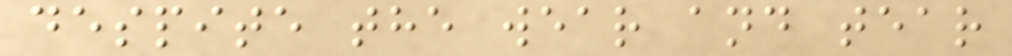despite the wear and tear
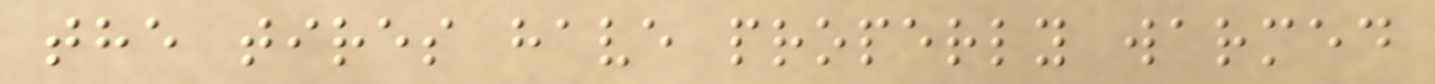the tires have properly warmed
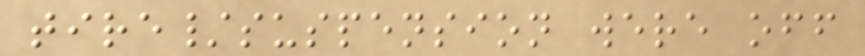tire/suspension were off
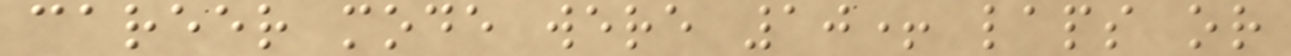career mode were 10+ laps or
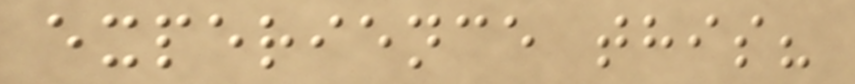experience this?
